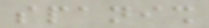spanish
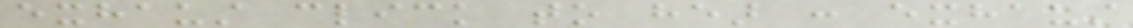exhaust click to hear : exhaust
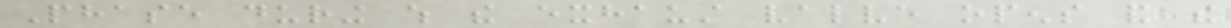Phase during which the exhaust valve opens and the
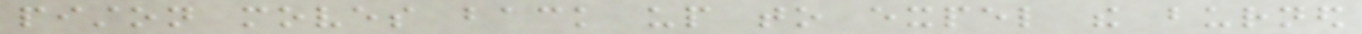piston moves back up to expel the burned
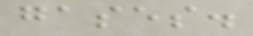gases.
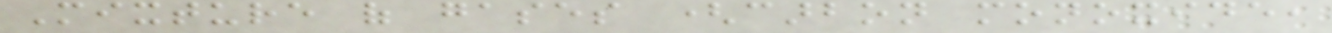Mixture of gases (carbon monoxide,
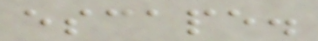escape.
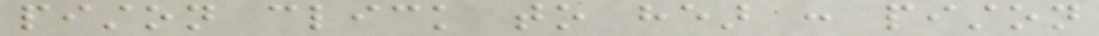piston click to hear : piston
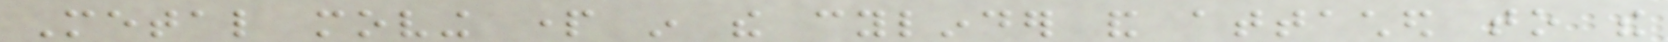Metal moving part in the cylinder and attached to the
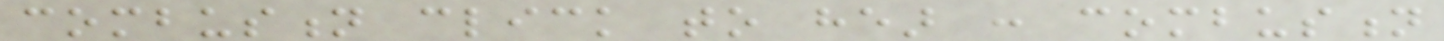combustion click to hear : combustion
